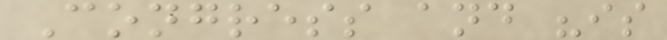Congress and "is
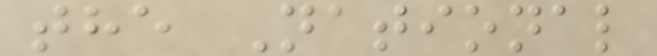the National
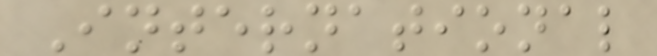International
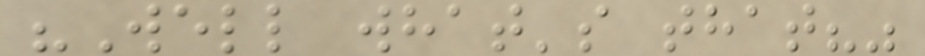"Well what's that?"
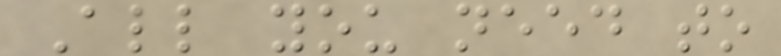All you need to
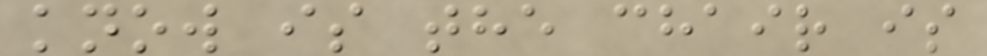know is the chair is
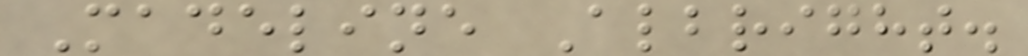Madeline Albright.
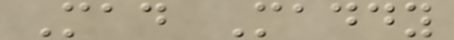Mad Maddy
